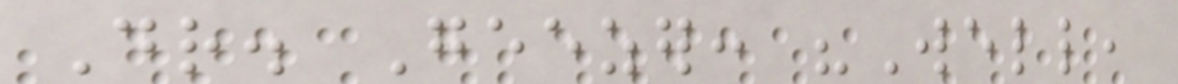Dr. Geezer: "Well,
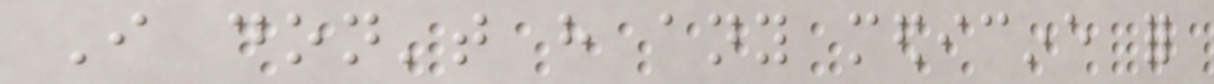I don't have any medicine for
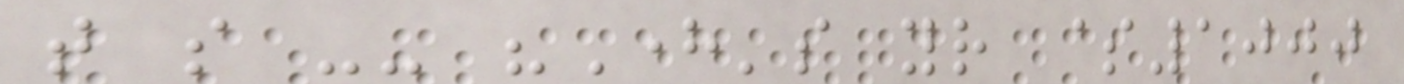that so -- "Here's your $1000
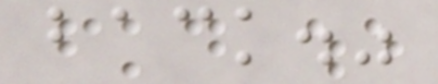back."
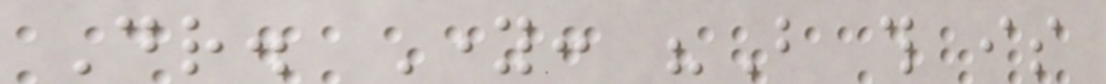Dr. Young: "But this is
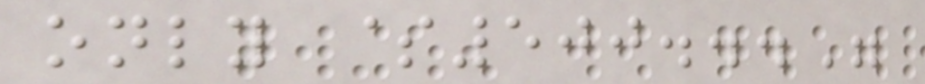only $500..."
